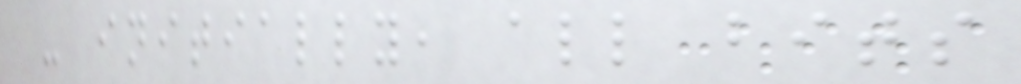- initially, all bits
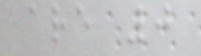are 0
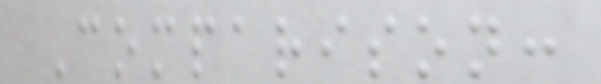Comparison:
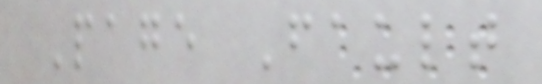Page Fault
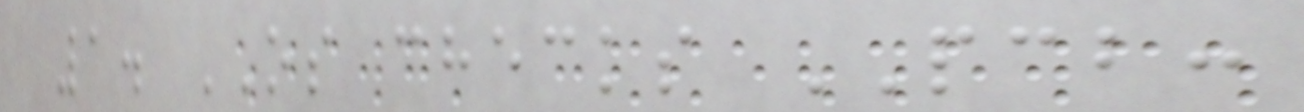1. OS checks PCB:
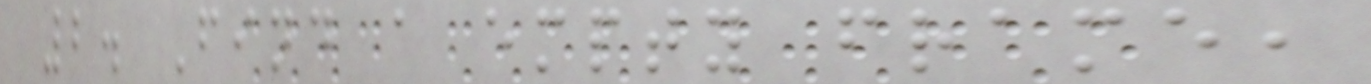2. Find a empty frame,
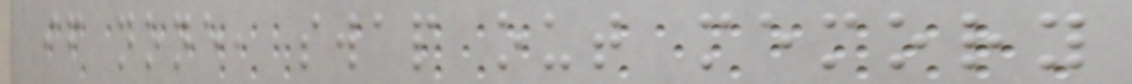if none, swap out memory
